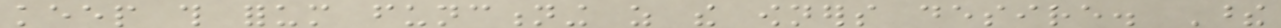keep this forum functioning as the owners desire. These
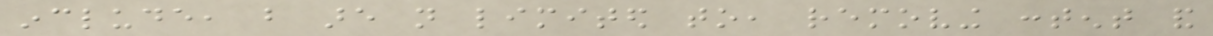include, but are not limited to, removing content and
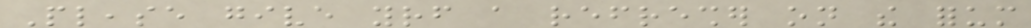Please give yourself a refresher on the forum
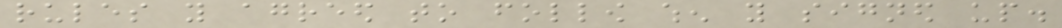rules you agreed to follow when you signed up.
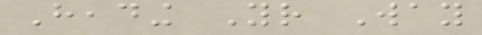Heading Your Way
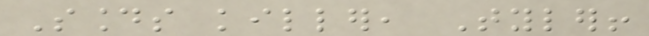Sounds killer, Tyler!
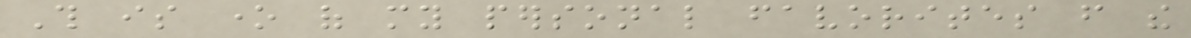This is one of my personal favorites from the
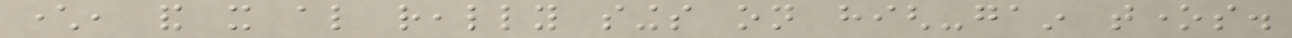character, and it also really sings on high-gain tones.
